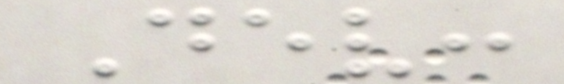Dev:
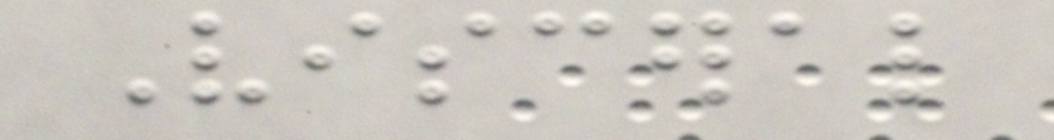Visceral
